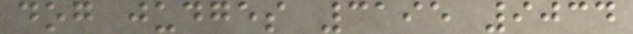dog judges 3195 9034
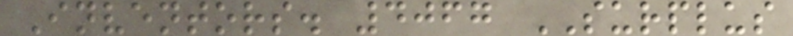Inventors. 4067 SURPLUS
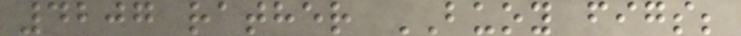4207 rather BUOY figs;
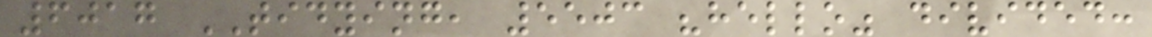6017 TIDYING, 5503 "hello" divided:
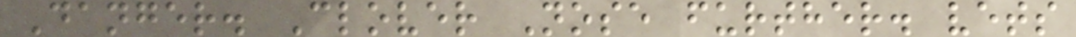Danger. Clover Nose further. vets
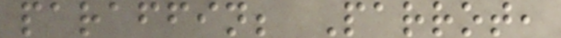paraffin; Parrot,
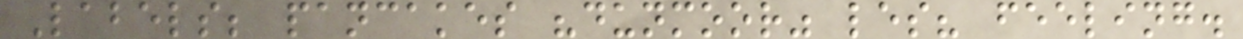Labels; pancakes "dunmoor" les? feeling.
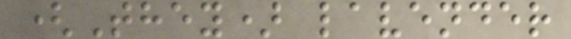(They) lavender
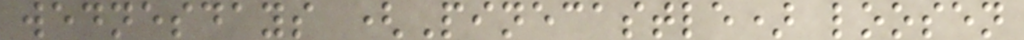wednesdays (Pinecastle) loosen
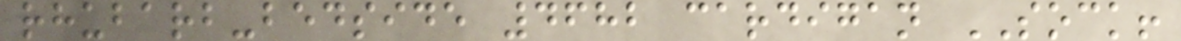rhubarb-bedside 4682 cardigan SOCK!
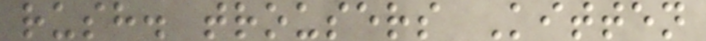rush. trousers Kitten
